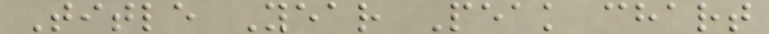Title Year Peak chart
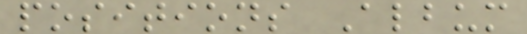positions Album
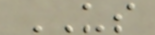US
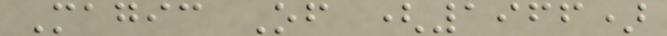Magic Of (1966)
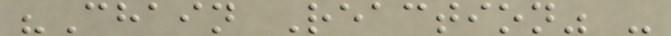"Chain Reaction" -
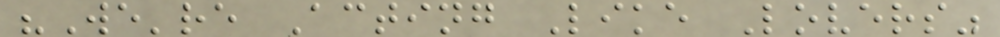"We're Acting Like Lovers"
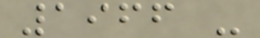1966 -
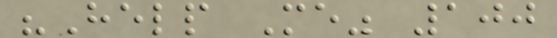"Help Me" 100
